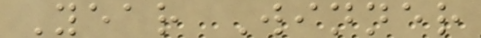Year Winner
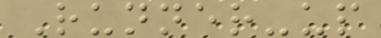Runner-up
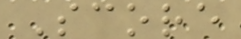Score
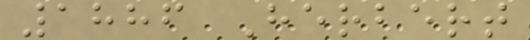1886 Herbert
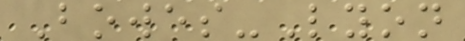Bowes-Lyon
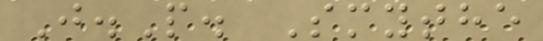J.P. Smythe
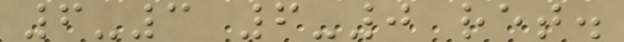6-3 6-0 ret.
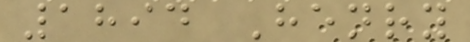1894 Henry
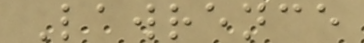Lawrence
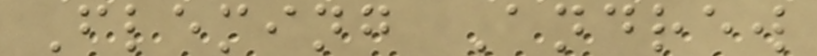Fleming Andrew
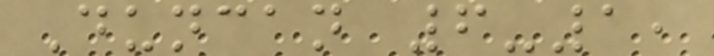Duncan 6-1,
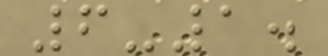6-1.
